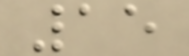15
